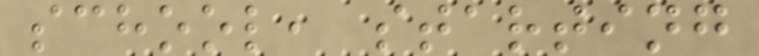school, starting
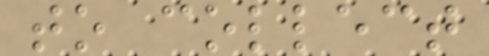to collect
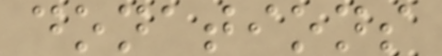donations
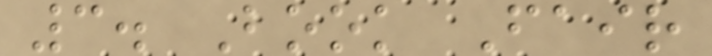3. Book Fair
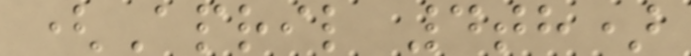(April 4th)
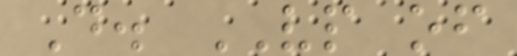D. VP of
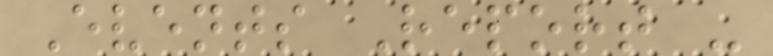Events Report -
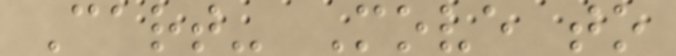Cart- Move to
